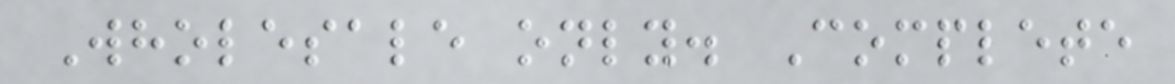Wholesale only. Complete
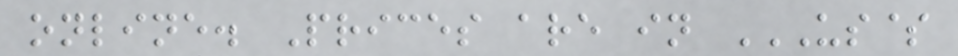online. Prices are in US$
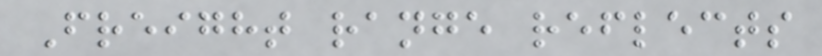Freight range reflects
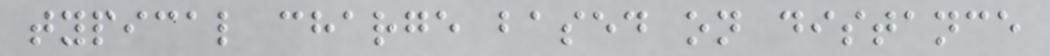typical charge based on distance
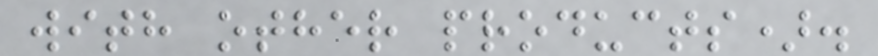with other products).
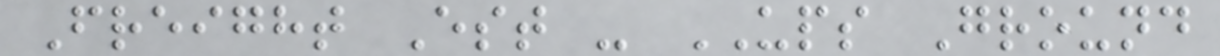Freight Est - UPS Ground
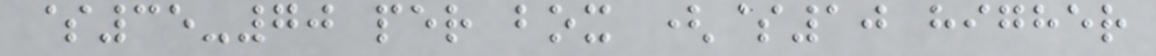$35-70 per box ($10 higher
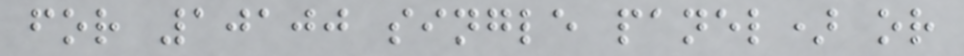for 10100 single panel) or
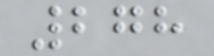278
